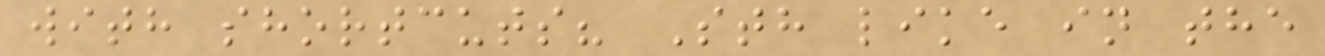with shortcuts? Sth like in the
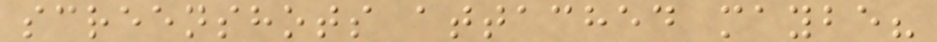screenshots attached maybe?
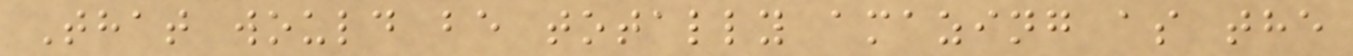That would be totally amazing as the
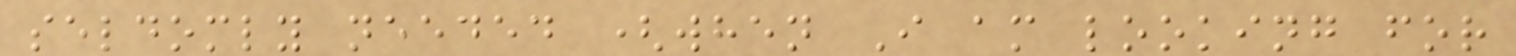seldomly needed (when I am looking for
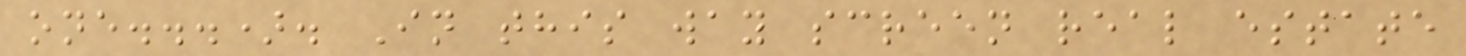one...). In this way screen real estate
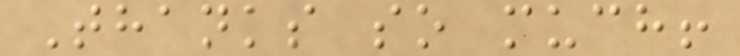Thanks so much!
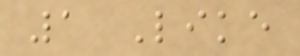1 Like
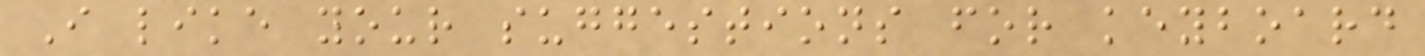I like your suggestions for keyboard
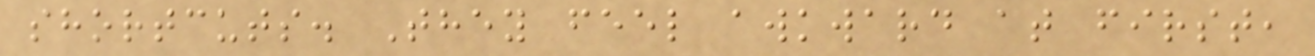shortcuts. They feel awkward at first,
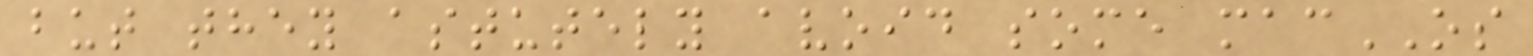but they astutely avoid some macOS
